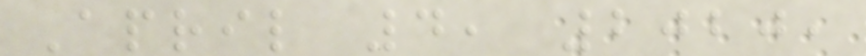April 4, 2020,
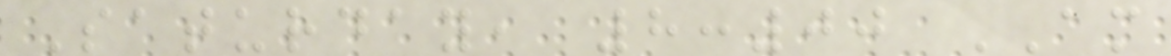Saturday, 8:00 AM
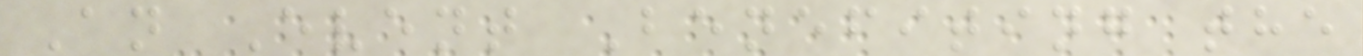An Event Benefiting the
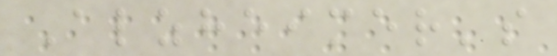Alzheimer's
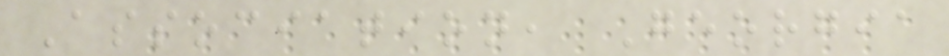Association, Georgia
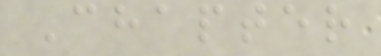Chapter
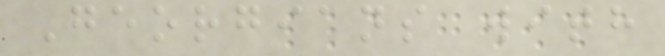Georgians with
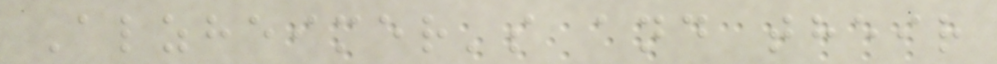Alzheimer's and their
